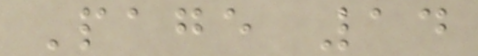Page 14
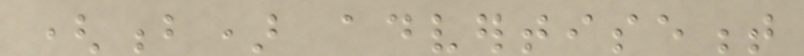(b) advertisement
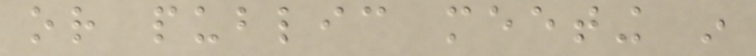or public meeting in
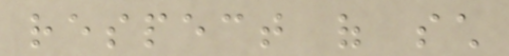respect of such
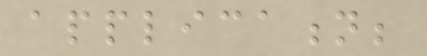application;
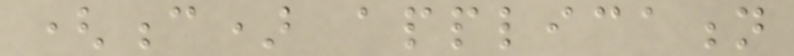(c) application
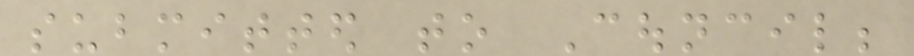submitted to Council;
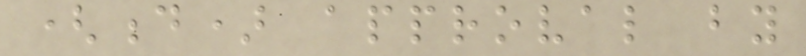(d) approval by
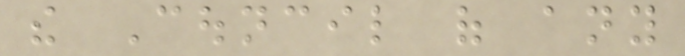the Council of any
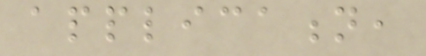application,
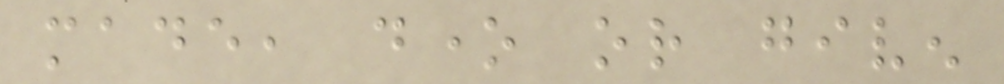made, done or given
